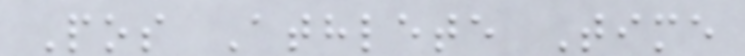Pos Athlete Time
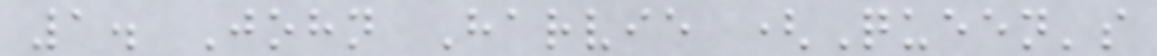1. John Harvie (Queen's
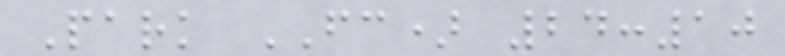Park FC) 24:10
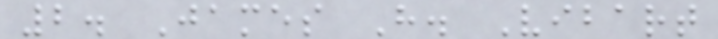2. James H. Vibart
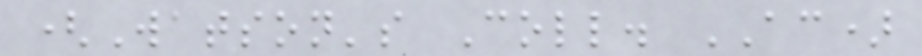(Watson's Coll. AC)
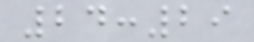24:29
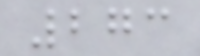273
